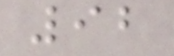92
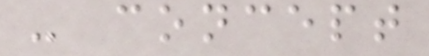- concept
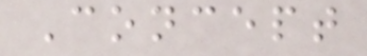Concept
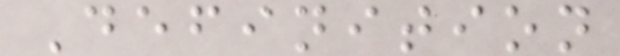Definition
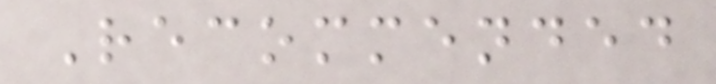Recommended
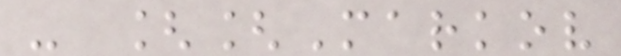- [[Markov
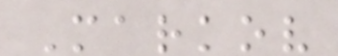Markov
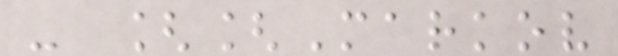- [[Markov
